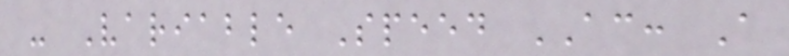- Variable Speed AC: A
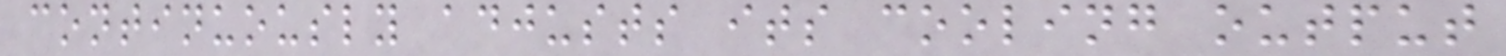continuously adjusts its cooling output
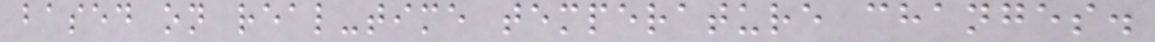based on real-time temperature changes.
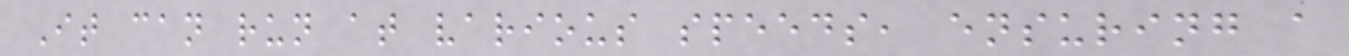It can run at various speeds, ensuring a
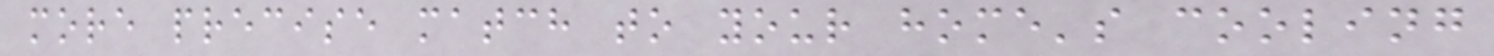more precise match to your home's cooling
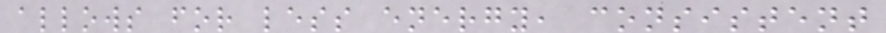allows for less energy, consistent
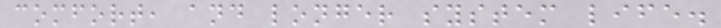comfort, and longer system life.
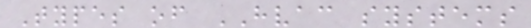Types of HVAC systems
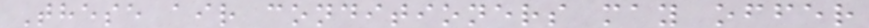These air conditioners may offer
